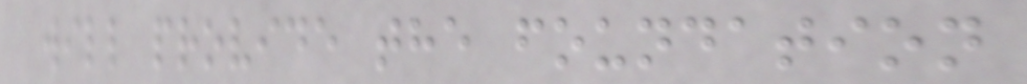will provide the foundation
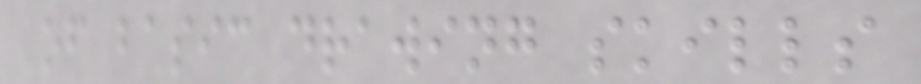of basic drawing skills
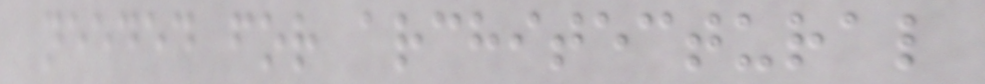needed for architectural
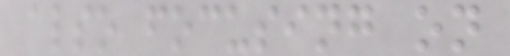also focusing on
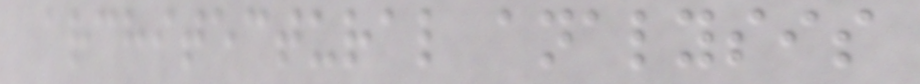architectural analysis
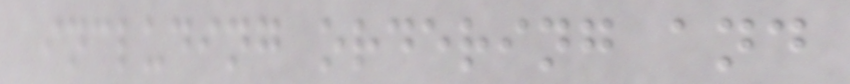including ordering and
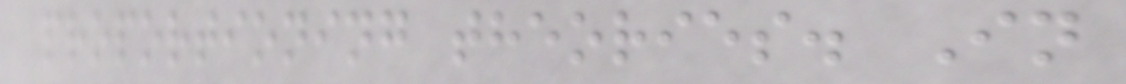proportioning theories. In
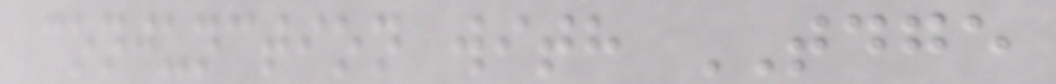conjunction with TDGE
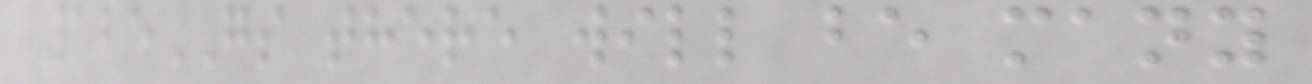125GS there will be many
